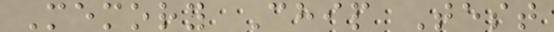Memory Chip Test
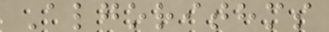Algorithms
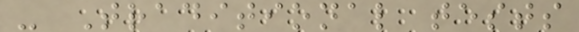- Traditional tests
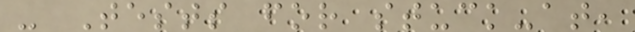- Tests for stuck-at,
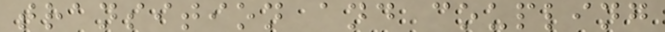transition and coupling
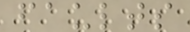faults
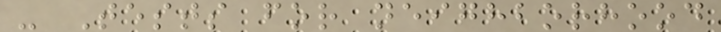- Tests for neighborhood
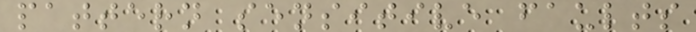pattern sensitive faults
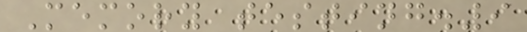Memory testing.9
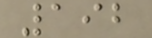192
